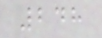248
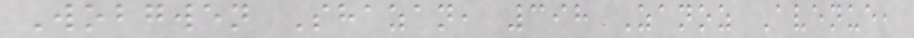Wobgwen Shazan, 398 Zanoz Avenue,
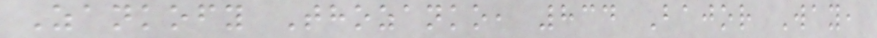Zankofy Thozanko, 834 Bajor Way,
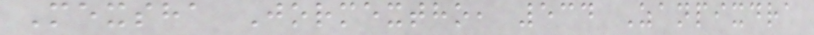Mexsha Jormextho, 534 Zanpixdra
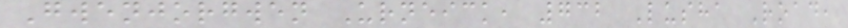Gwenjorgwen Urneick, 732 Lusha Road,
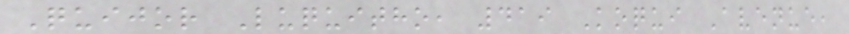Quijor Luquitho, 419 Koqui Avenue,
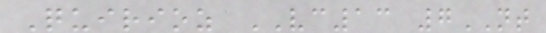Quirioz VC13 7NT
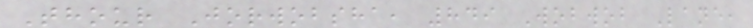Thour Jorwobsha, 849 Wobwob Lane,
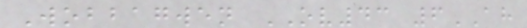Wobbagwen OV43 6AH
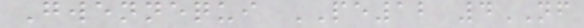Gwennequi PE12 4NF
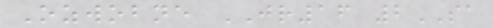Ozwobne JR16 2SA
